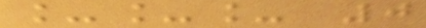___ 0
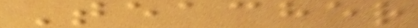Teacher
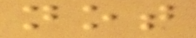not
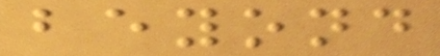beyond
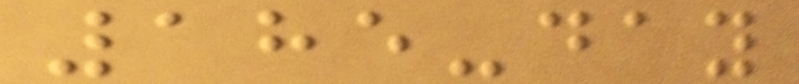185-day
